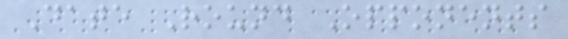Date Round Opponents
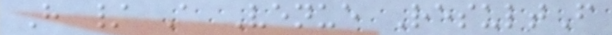H / A Venue ResultF
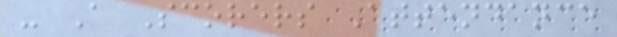- A Scorers Attendance
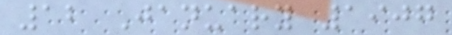12 January 1907
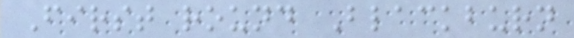First round Blackburn
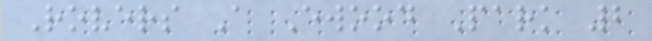Rovers A Ewood Park 2
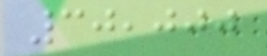30,000
